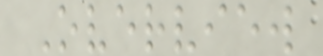Overview
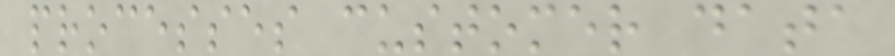processes customer data
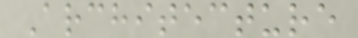Architecture
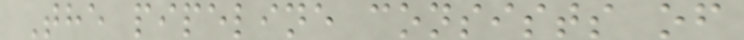The pipeline consists of
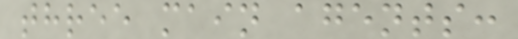three main agents:
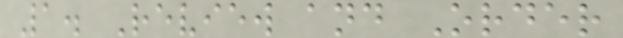1. Review and Order
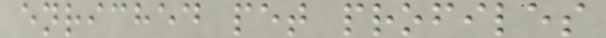enriched pet profiles
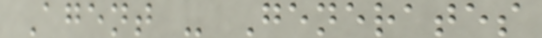Agent - Generates
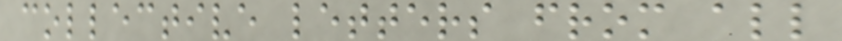collective letters from all
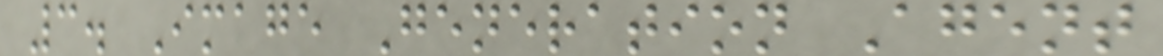3. Image Generation Agent
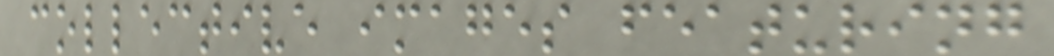collective images featuring
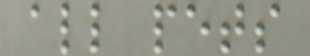all pets
